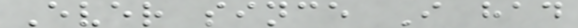Ever since I had
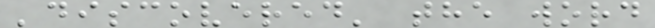'discovered' the word
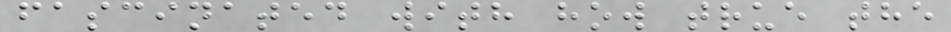fascinated with how true the
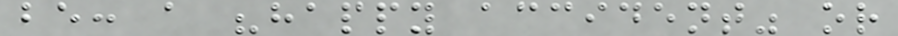be: a "happy accident" or
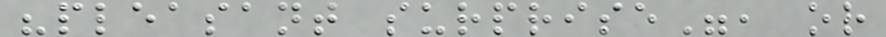"pleasant surprise", or
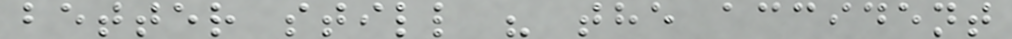better still " the accident
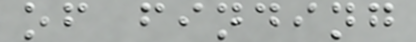of finding
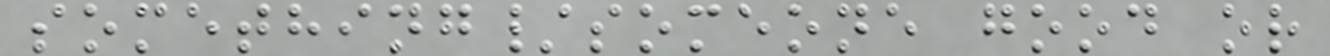something/someone good or
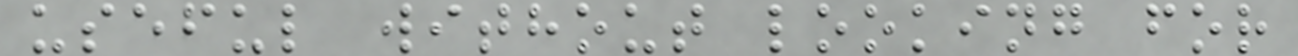useful without looking for
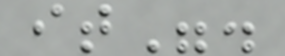it".
